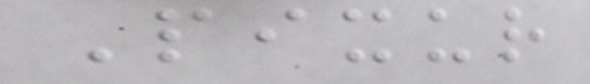Pixur
